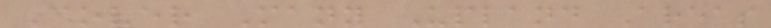Cover Many Upland Areas
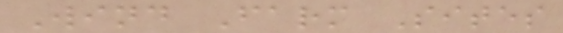Wind Farm Sites
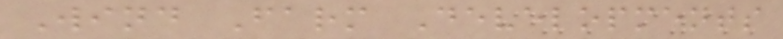Wind Farm Developments
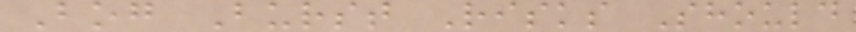Bog Burst Risks Should
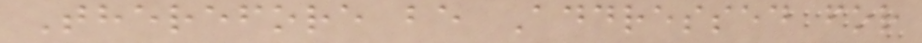Therefore be Addressed for
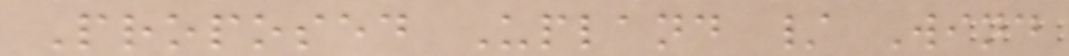Proposed Upland / Wind
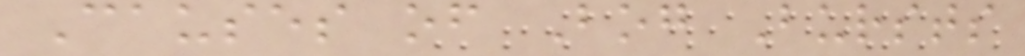Causes of Bog Bursts
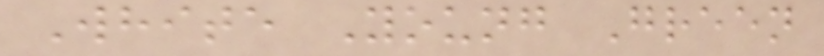White Young Green
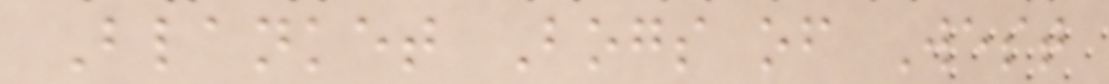Blanket Bogs of West
